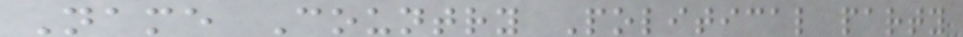Name Country Political party
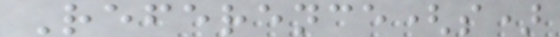Reference(s)
